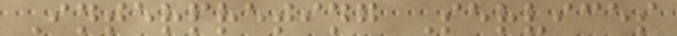Interpreting Services
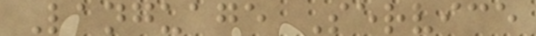Language Service
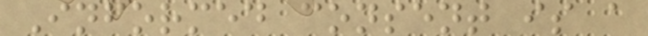Informed consent is a
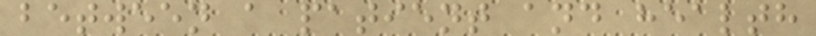between a patient and health
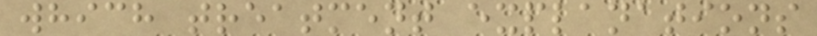which treatment explanations
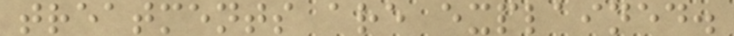treatments are explained.
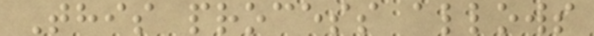This process allows
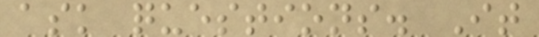ask questions. It
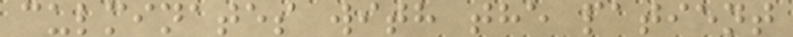culminates with the patient
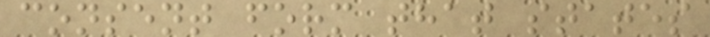consent form that states
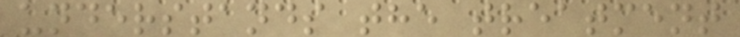understands the treatment
